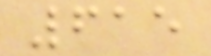615
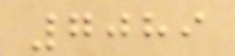7089
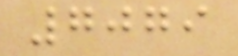7079
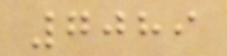7089
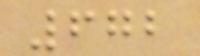672
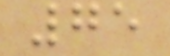75
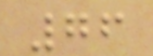76
